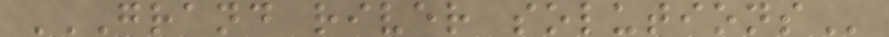GRAND RIVER SOLUTIONS
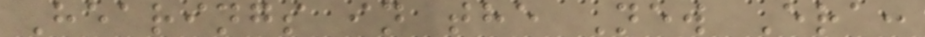Hearings in the New Era:
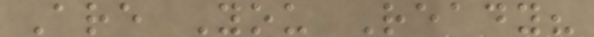Are You Ready?
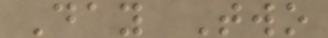Day Two
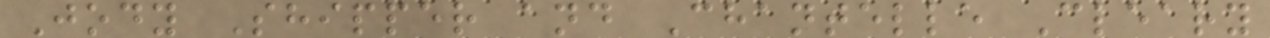Jody Shipper and Chantelle Cleary
